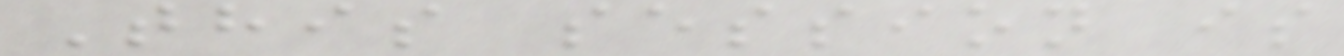This session is
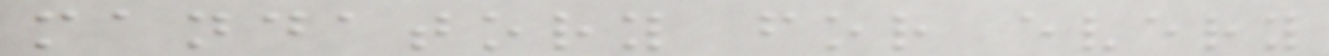mandatory for every
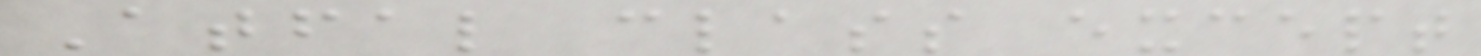Atfal class except
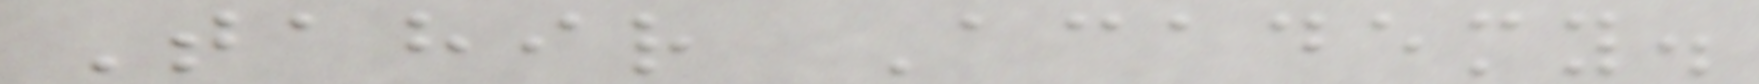Tahir Academy.
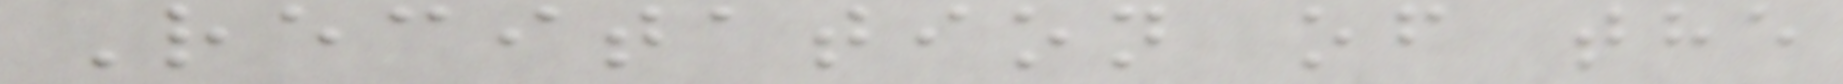Recitation of the
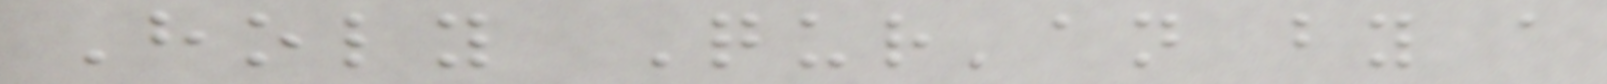Holy Qur'an by a
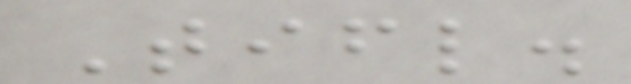Tifl.
